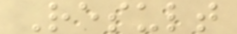Result
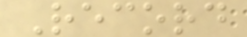Record
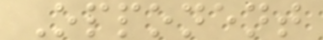Opponent
